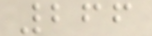266
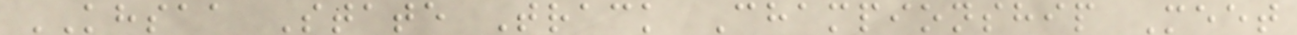KHSAA State Track Championship Meet
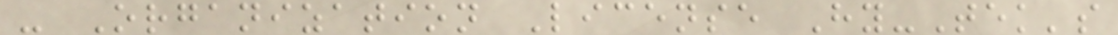- Organization License Hy-Tek's
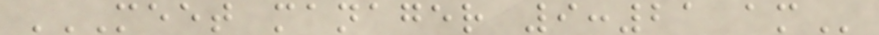MEET MANAGER 9:21 AM
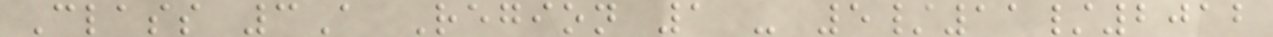Class 3A Region 1 - 5/11/2012
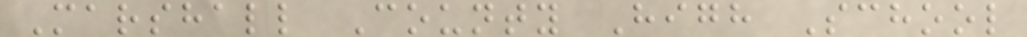Marshall County High School
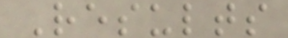Results
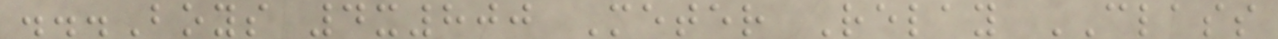...Boys 4x800 Meter Relay CLASS
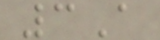3A
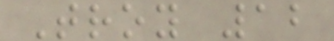Troy 12
